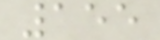155
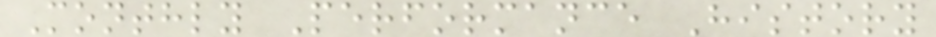Monthly Performance History
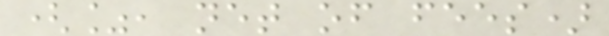(%, net of fees)
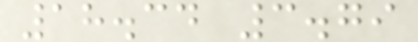18.34 3.79
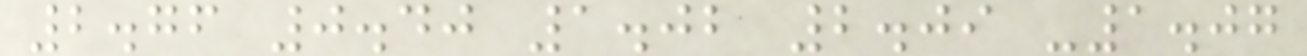2.76 0.40 1.02 2.09 -1.07
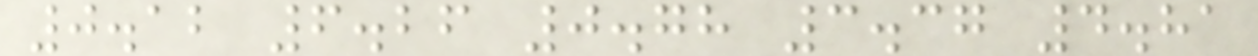0.12 6.26 0.78 3.37 4.81
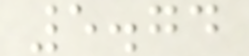5.74
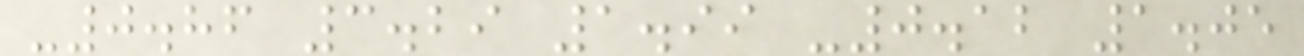-0.86 3.29 1.99 -0.12 1.05
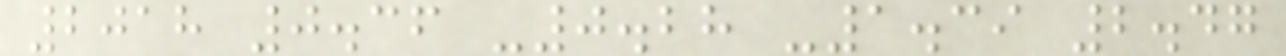2018 0.36 -0.28 -1.39 2.47
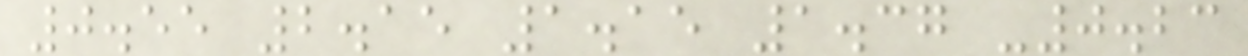0.55 2.15 1.15 1.37 -0.23
